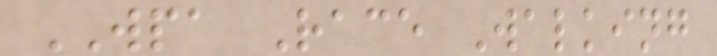WPA Race Walking
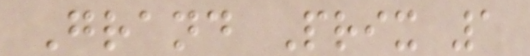Grand Prix 1
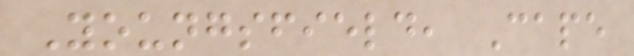Youngsfield, Cape
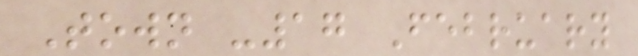Town -17 February
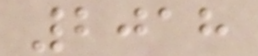2018
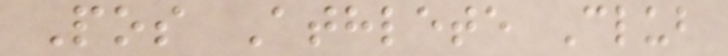Pos Athlete Club
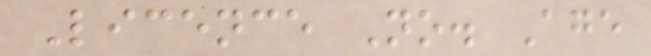Licence No. Age
